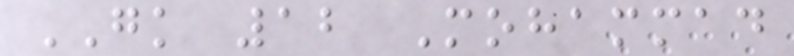GK 12 Mohammad
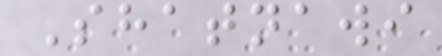Shatnawi
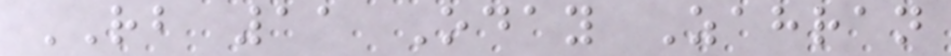RB 11 Oday Zahran
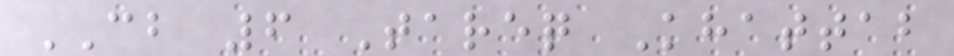CB 6 Tareq Khattab
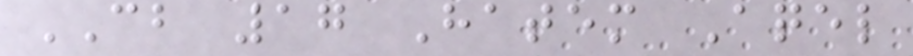CB 17 Hatem Aqel
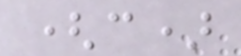(c)
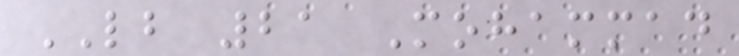LB 21 Mohammad
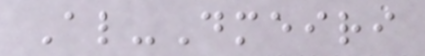Al-Dmeiri
